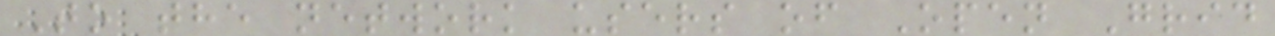To the network users of Open Grid
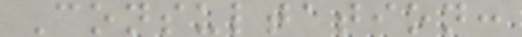Consultation:
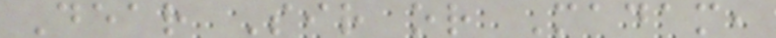Dear Sir or Madam,
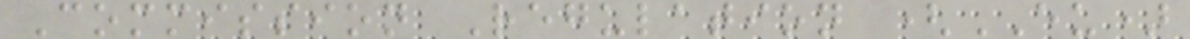Commission Regulation (EU)
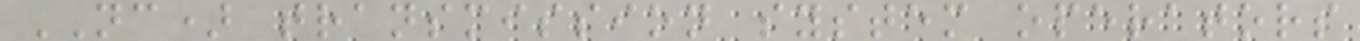NC) transmission system operators
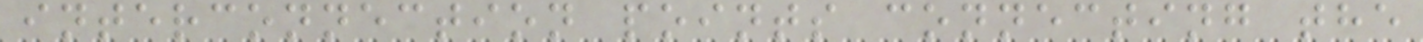interconnection points connecting the
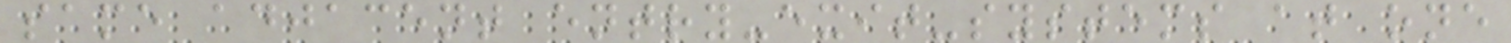same adjacent entry-exit-systems at one
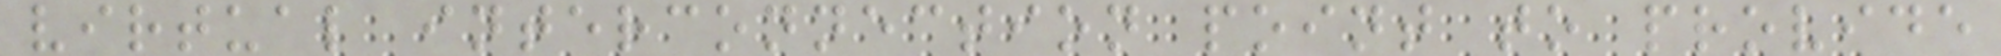virtual interconnection point to provide
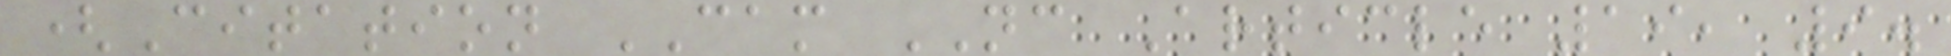(Citation CAM NC Article 19, 9.
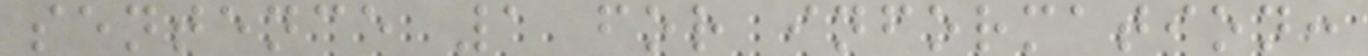sentence 1 for information:
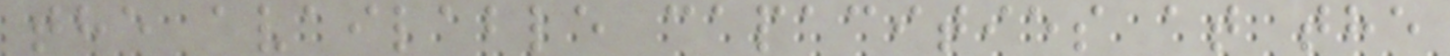the available capacities at the
